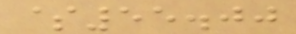$55.00
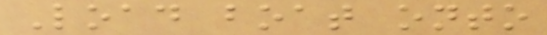Load boat onto
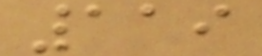119
